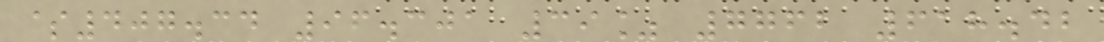$407.34 96.301 39% 7762 618.42
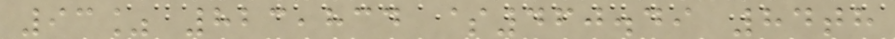93% 823,834 $460.49 84th
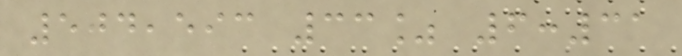504,593 33% 6:31
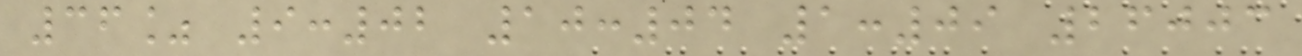36% 9:02 10:04 1:09 26003
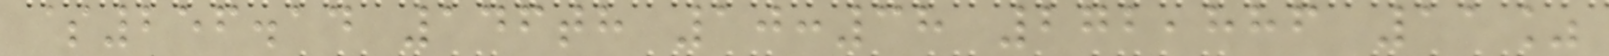$256.14 146th 10:38 272,886 11%
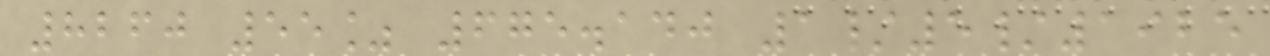8260 55% 675.140 1/5/1925
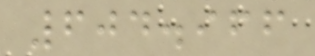604.966
